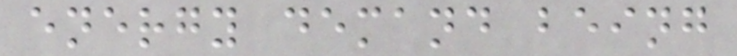energy demand being
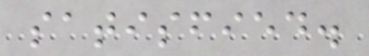satisfied.
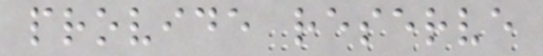provide reserve
